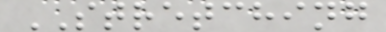STRETCHING
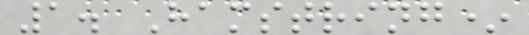1. Hamstring*
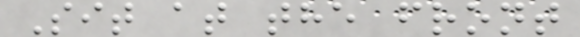Sit at the front
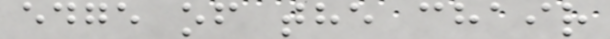edge of the chair
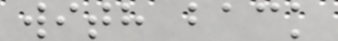with back
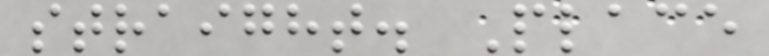straight. Place
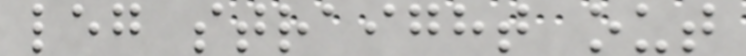leg straight out
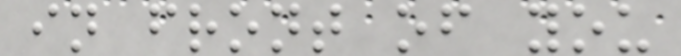in front of you
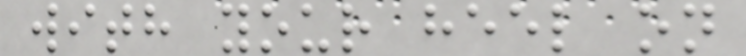with your heel on
